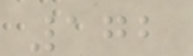172
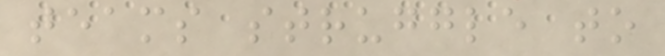teams struggle to
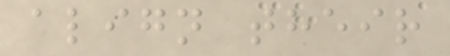align their
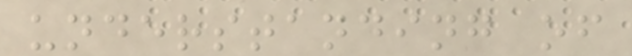understanding of
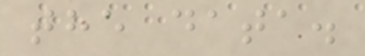the data.
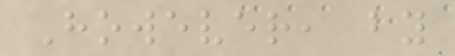However, by
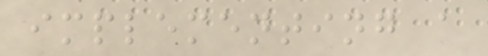implementing a
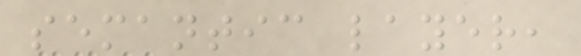semantic layer,
